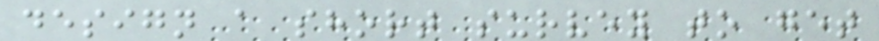design a short survey to get
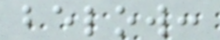below:
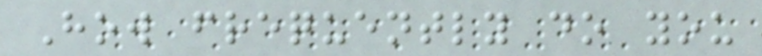How frequently do you
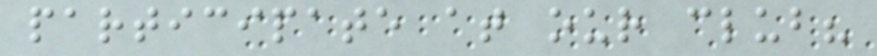participate at our club?
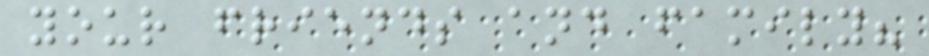your friends and family?
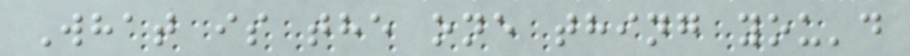What is the one thing you'd
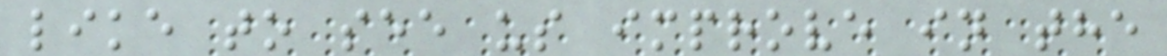like to see us improve in the
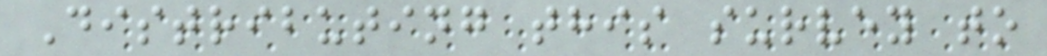Distributing this survey to
